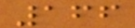166
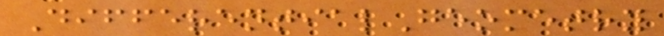DifferentialGeometry
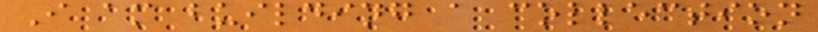I am building a collection
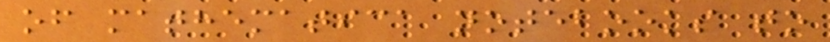of mathematica notebooks to
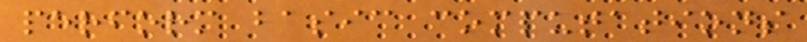perform basic computations
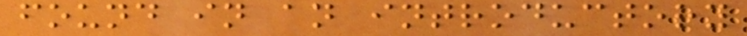found in an introductory
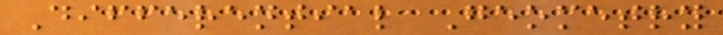Differential Geometry
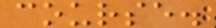course.
